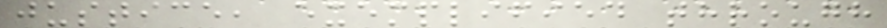justice, exemplified through
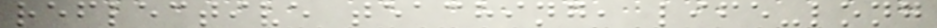reflective teaching, life-long
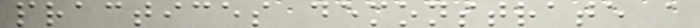practices demonstrate a
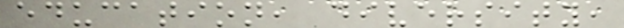education, diversity,
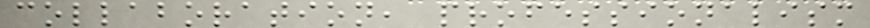collaboration, professionalism
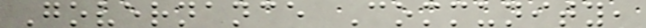Governance Community,
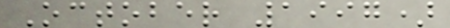October 1997)
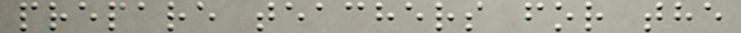prepare teachers for the
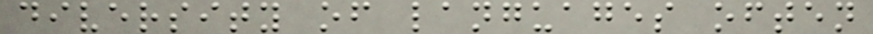diversity of languages often
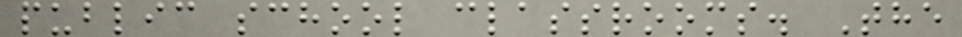public school classrooms. The
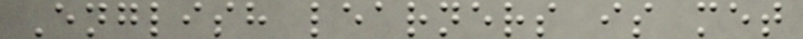English learners is met
